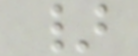}
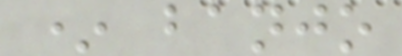* banjo
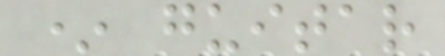* guitar
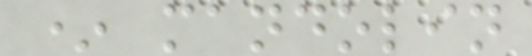* mandolin
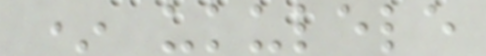* ukulele
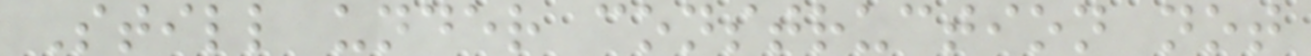Still under construction not
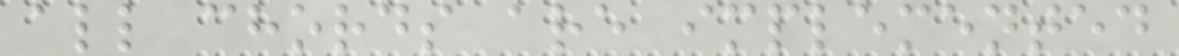all chords are implemented
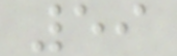59
